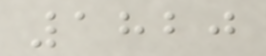1820
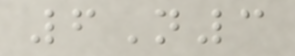6N3
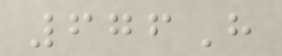676H
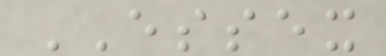ESSEX
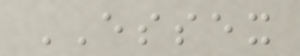ESSEX
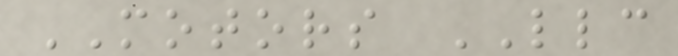MOTORS LLC
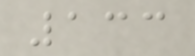133
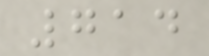714
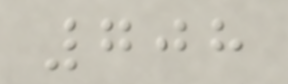708
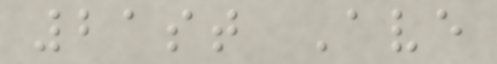21st Ave
